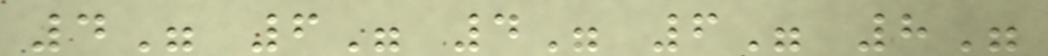4" 6" 4" 6" 8"
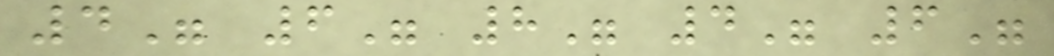4" 6" 8" 4" 6"
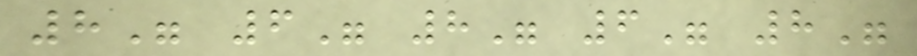8" 6" 8" 6" 8"
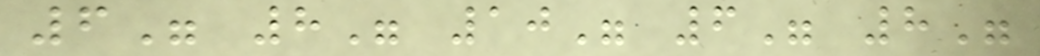6" 8" 10" 6" 8"
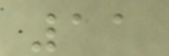11
